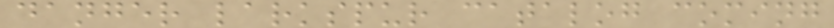danger larkspur catalog coming
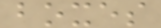boxes
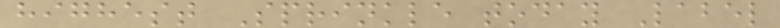highest Sprinkle today Label
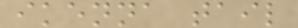ikenna tail
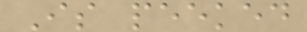Is peeked
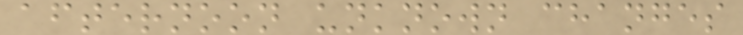afternoon unknown changes
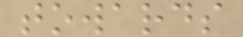towards
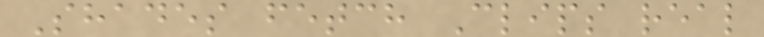Shades fetch Clips real
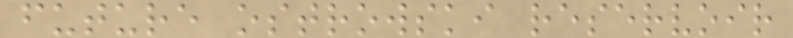future ostrowski reservoir
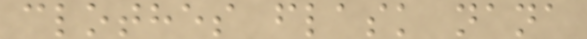clothes flask nana
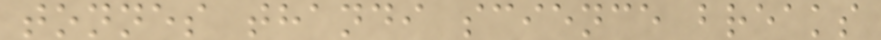tonnes thandi science breaks
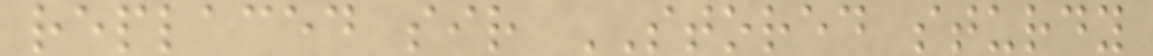replaced sir STORED sturdy
